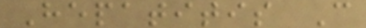Hepatitis C
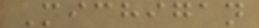Michigan
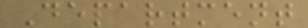Department
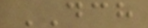DCH
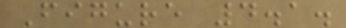Figure 4.1.
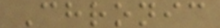Chronic
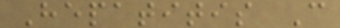Hepatitis C
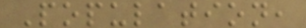Population,
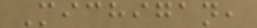Michigan,
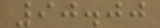90.00
